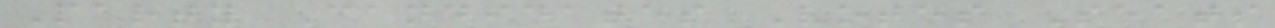Party Candidates Votes Seats
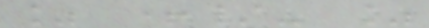% +/- %
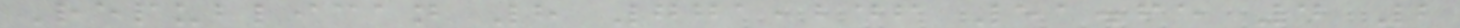Republican 8 771,246 51.65 4 2
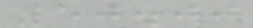50.00
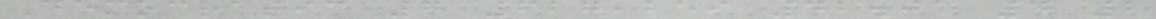Democratic 7 627,259 42.01 4 2
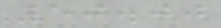50.00
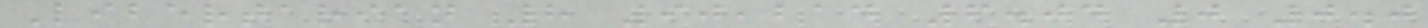Libertarian 8 90,214 6.04 0 0.0
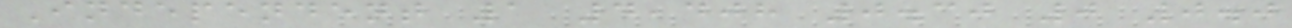Independent 1 4,408 0.30 0 0.0
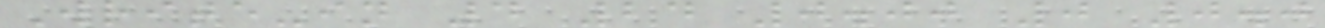Write-in 4 24 0.00 0 0.0
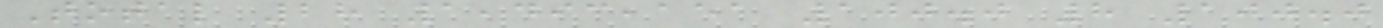Total 28 1,493,151 100.0 8 100.0
